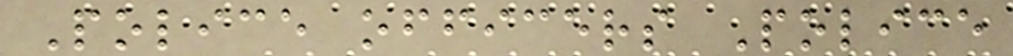Police officers Police
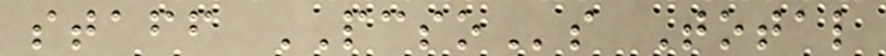staff PCSOs Total
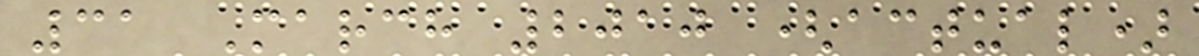31 March 2010 (actual)
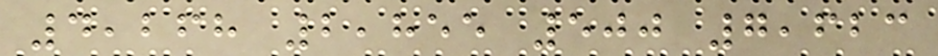4,268 2,855 500 7,623
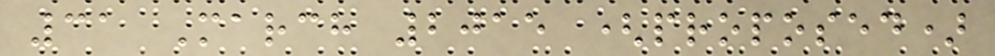31 March 2015 (proposed)
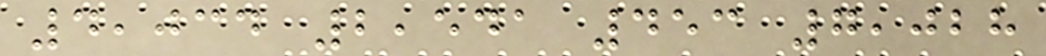4,034 2,541 453 7,028
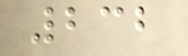232
